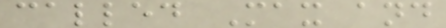called Max and
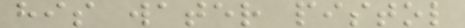his water pistol
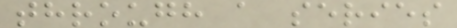through a series
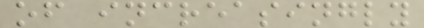of increasingly
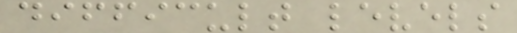difficult levels
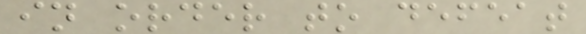in order to defeat
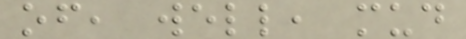of, well, mud
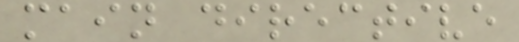main directive
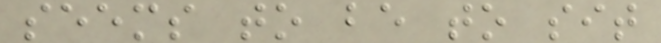seems to be to sit
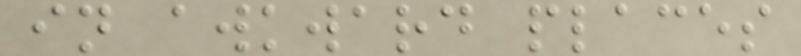in awkward places
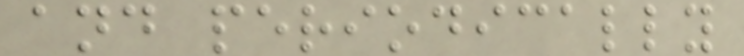and periodically
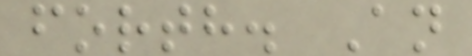forth. An
